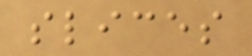slices
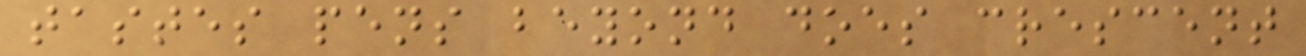tastes pens beyond does crescent
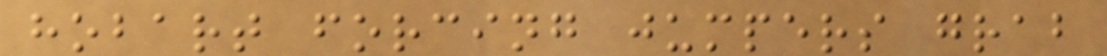hobart forcing jumpers grab
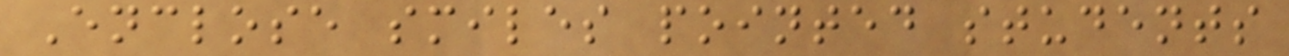Enclose smiles pointed students
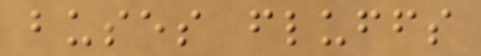buses fluffs
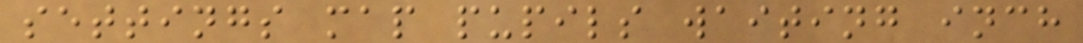settings map pupils waiting inch
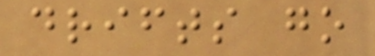drifts go
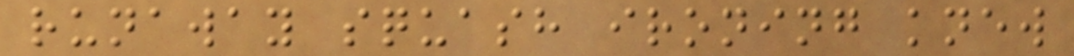runaway squash ironing knew
